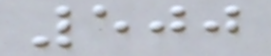500
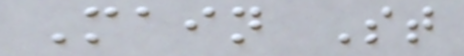Main St
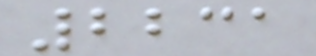2231
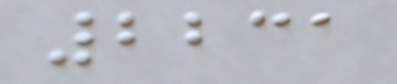2231
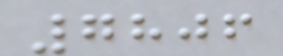7806
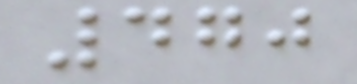470
